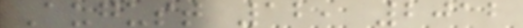August 12, 2012
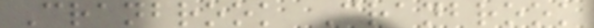Cranbrook Cranbrook
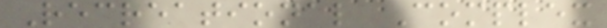Recreational Complex
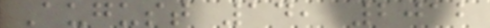August 14, 2012
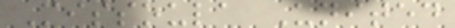Missoula United
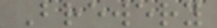Brewery
